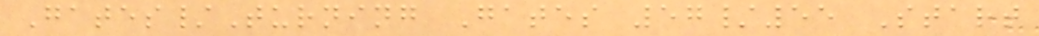Gates/Turning Gates 57/55 Start
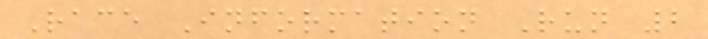Race Information Run 2
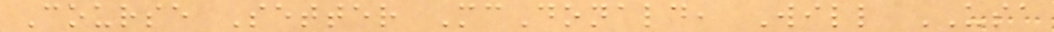Course Setter McDonald, Will USA
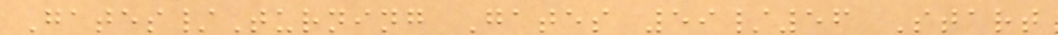Gates/Turning Gates 59/56 Start
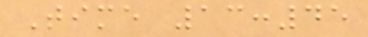Time 13:45
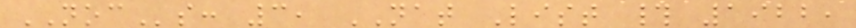NOCs: 3, NAT List # 1922,
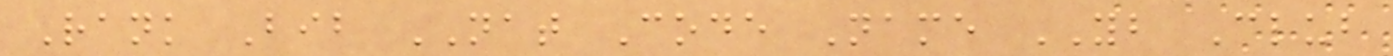Rank Bib NAT Code Name YB Club
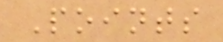Points
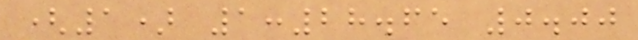(1) 1:28.65 0.00
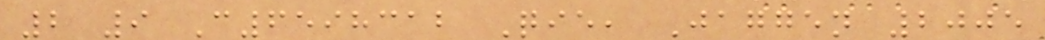2 9 C6598312 Qie, Jaggen 2005
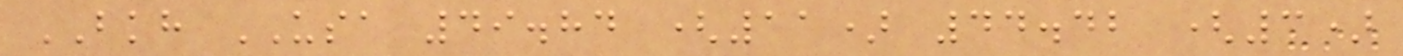BKH USA 49.84 (11) 44.42 (3)
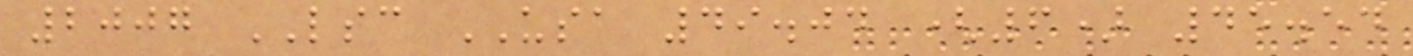2007 LSC USA 49.04 (6) 45.54
